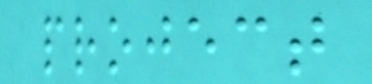project
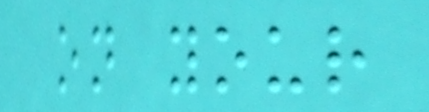on your
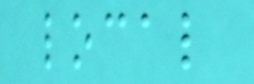local
